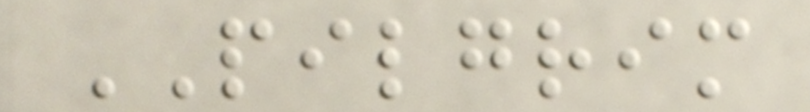PILGRIM
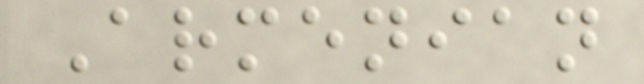Armenian
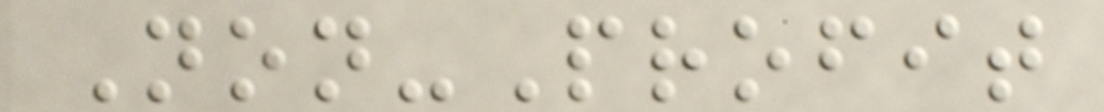Non-Profit
